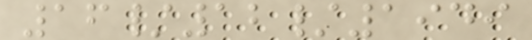16/12/1949
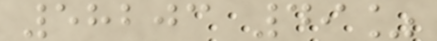58203 49%
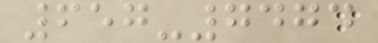657-7474
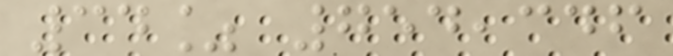34% 754,346
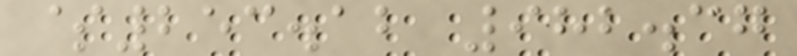$253.12 982.37
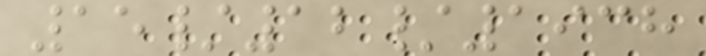15/12/1938
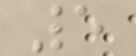5
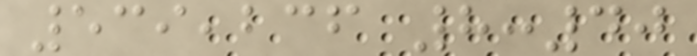539,236 8:40
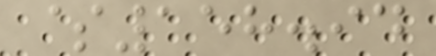$158.94
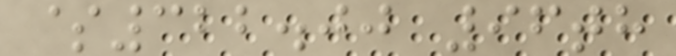$322.00 96th
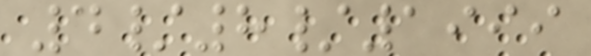4/8/1999
